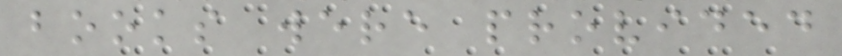books were provided
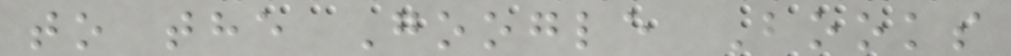to the Google Books
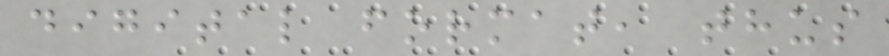digital format, thus
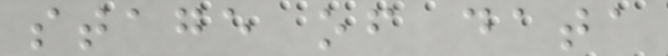stage of data
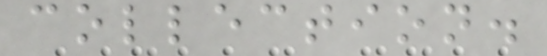collection.
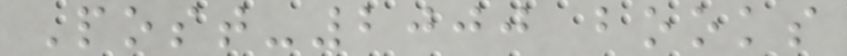Post-2000 books
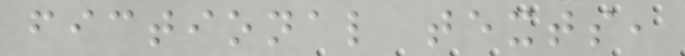fictional texts,
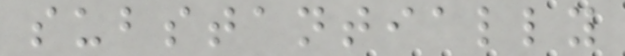substantially
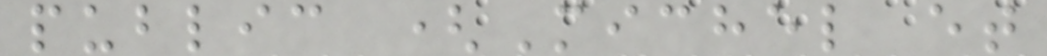public (Michel et
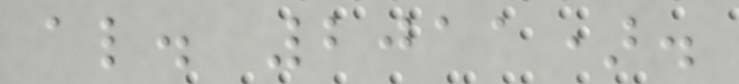al. 2011).
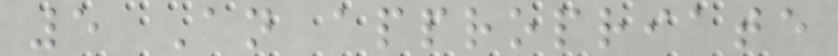5 An appropriate
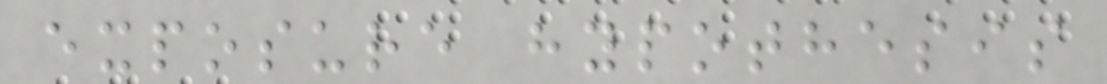exposure hypothesis
